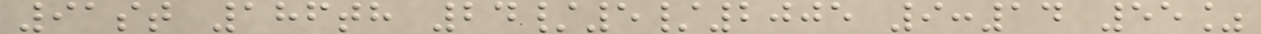91st 186th 24/5/2005 9:14 55%
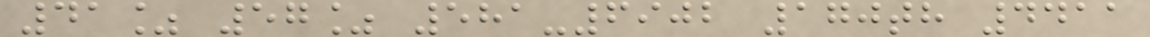41% 57% 581-6902 170th 4411
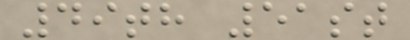49th 51st
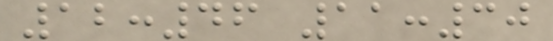12:46 11:30
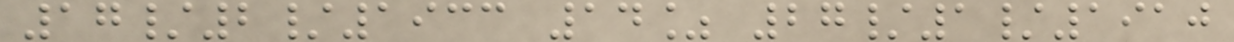17/2/1933 14% 27/1/1910
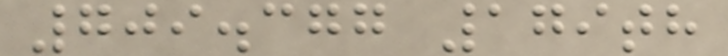709.377 179th
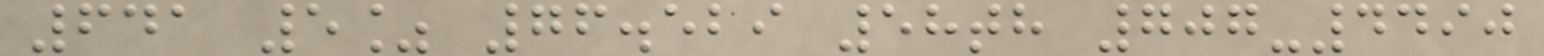641 5% 76.529 58th 707-4490
